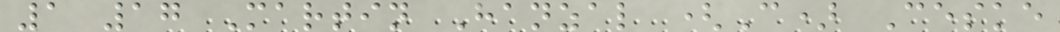1 17 Martin Hanzal (C) Ceske
